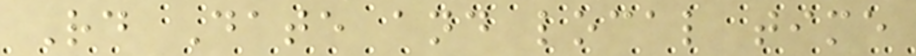Rd Date and local time
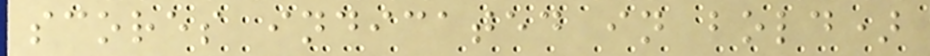scores indicated in bold)
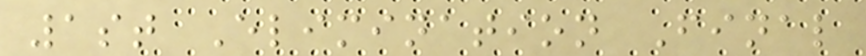1st Elimination Final
